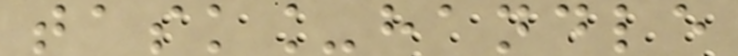task_handle
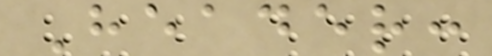Header:
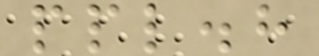ppl.h
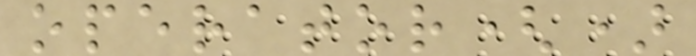operator()
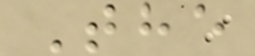The
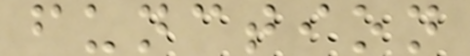function
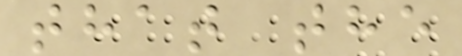that the
